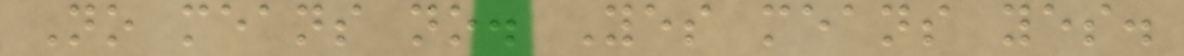No means no. Yes means yes.
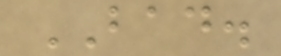BAD.
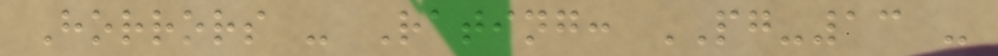Horrors - Rating: PG-13 -
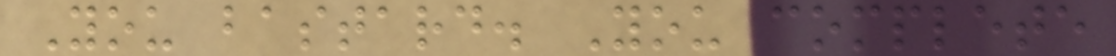You bastard. You complete
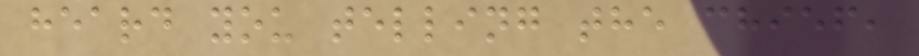heard you telling the chief,
